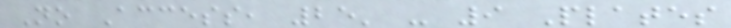No Access, 25' - 9 Plates
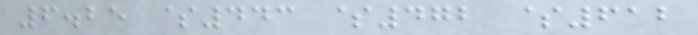6.25 $443 $472 $612
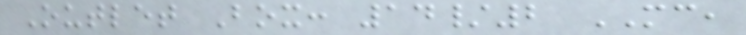Outlet Box: 14/2 MC,
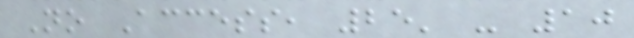No Access, 25' - 10
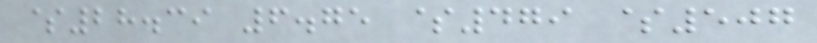$28.39 6.75 $479 $507
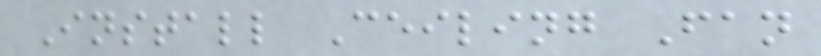Install Ceiling Fan
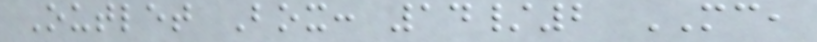Outlet Box: 14/2 MC,
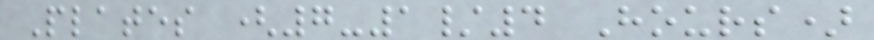Plates (7-1/4 Hours)
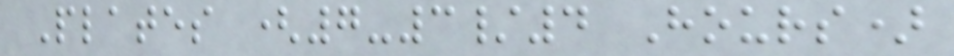Plates (7-3/4 Hours)
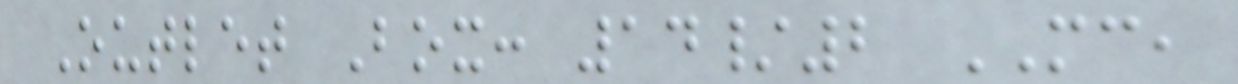Outlet Box: 14/2 MC,
